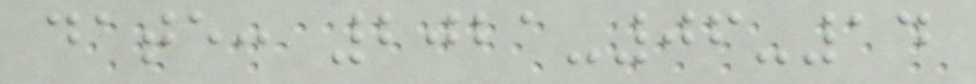date: 2021-06-14
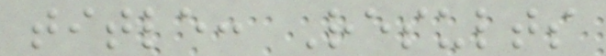title: Results
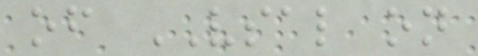of VSAL on
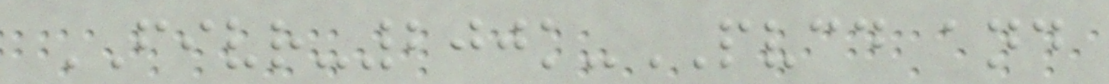FIVR-200k-PVCD and
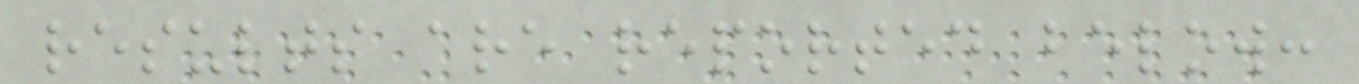results are reported below:
